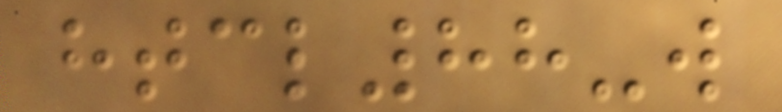htcl88-w
